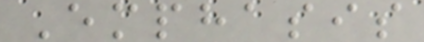Emphasis
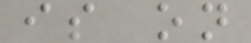is on
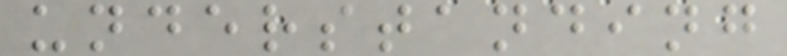understanding
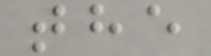the
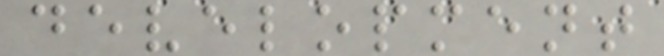development
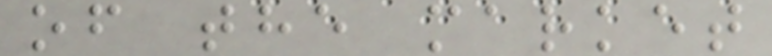of the market
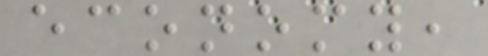economy,
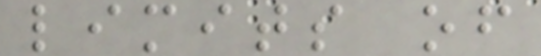limits of
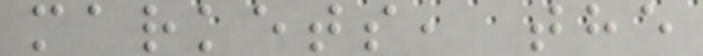markets, the
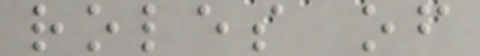roles of
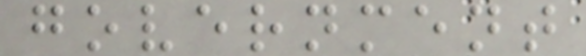government
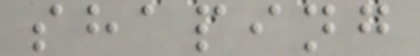shaping
